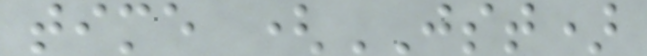time (JST)
